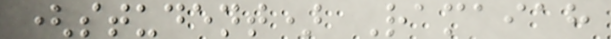(student) Ramaiah
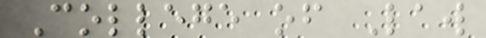College of Law
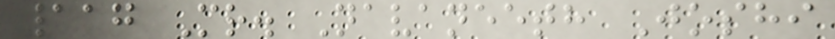117 Mr. Navaneeth Joshi
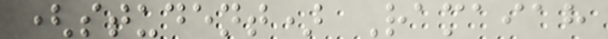(student) Ramaiah
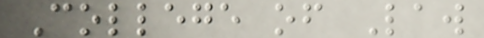College of Law
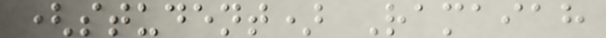(student) Ramaiah
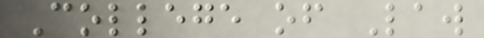College of Law
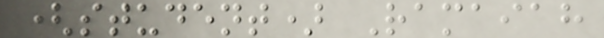(student) Ramaiah
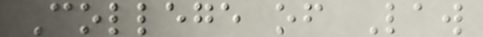College of Law
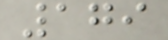179
